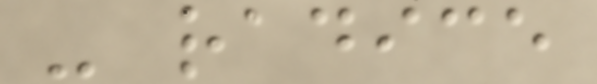- radice
